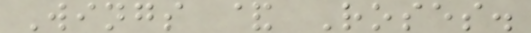Wings & Roses.
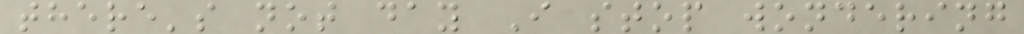there's not day I stop wondering
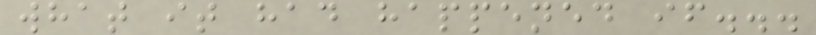what it had happened if...
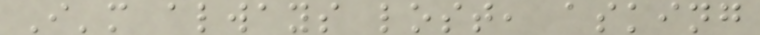I'm always lost, asking
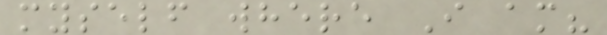myself where I am?
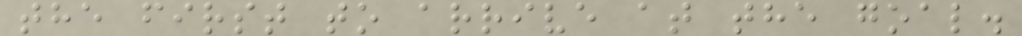the first to arrive at the goal.
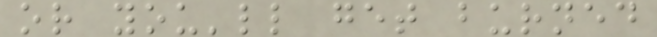or you'll get burned
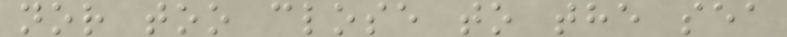nor too close to the sea
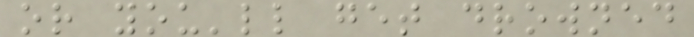or you'll get drowned
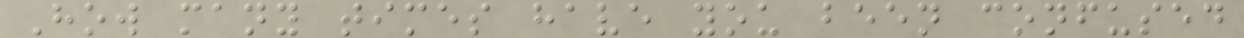How many times have you been confused
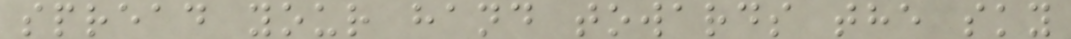spread your hand towards the sky
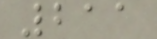211
